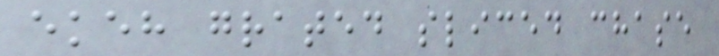ekeh grated sliced chase
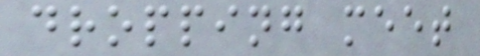dropping meet
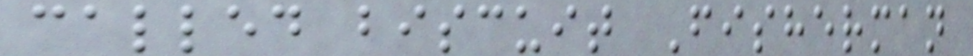called biscuit Fisherman
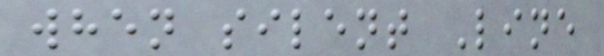when silent Line
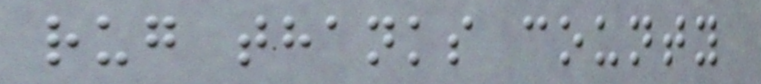rug thanks county
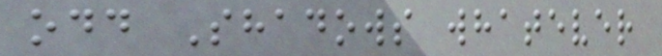odd Shadows whatever
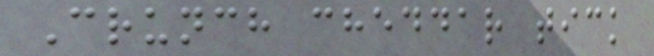Crunch cheddar tick
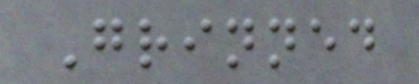Grinned
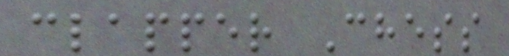clapper Chess
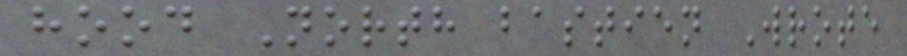hood North bastien Wrote
